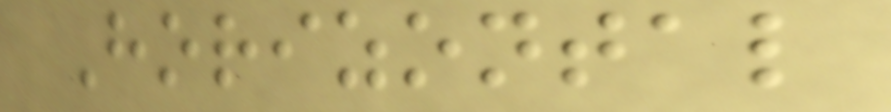Horizontal
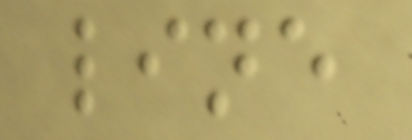line
